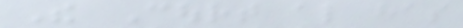The Court also has
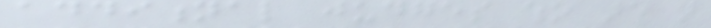additional judges who are not
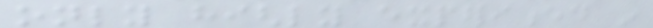only highly experienced in
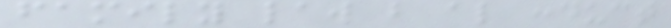family law but also conduct
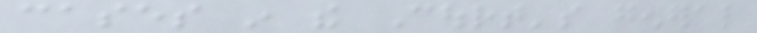cases in the Court's general
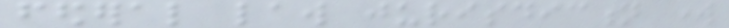federal law jurisdiction work
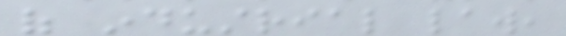of industrial law,
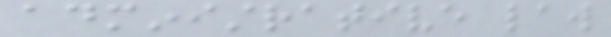administrative law
